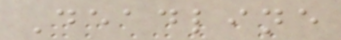Deadline
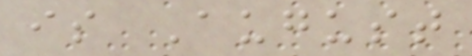is August
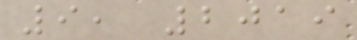9, 2019
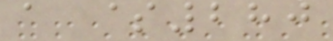a $280
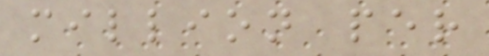million per
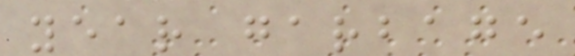year garbage
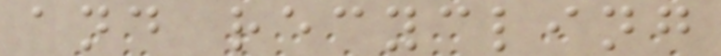and recycling
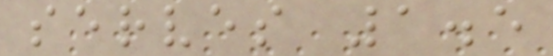serves 1.5
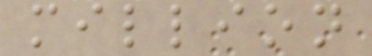million
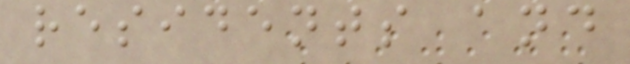residents and
